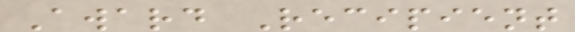Award Recipient
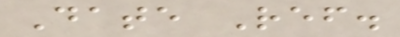Date Ref.
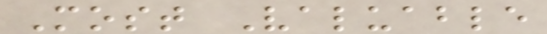Most Valuable
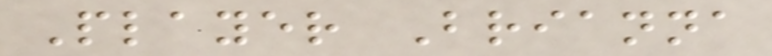Player Brianna
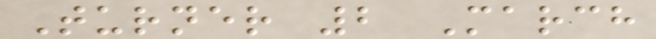Turner 2 March
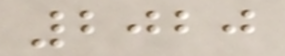2020
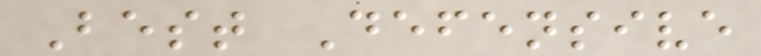Best Defensive
